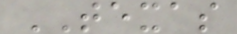TEXAS
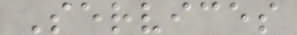Services
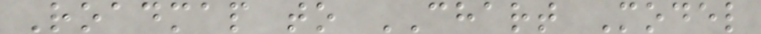Roadmap to CHART Model
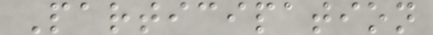Participation
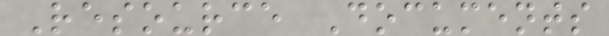Resource Documents
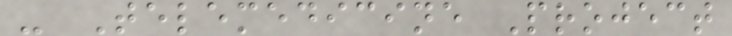- Telemedicine Project
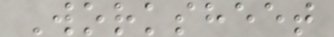Worksheet
